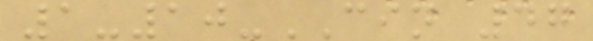1-10-CIN 47
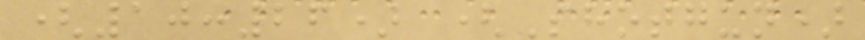(10:26) (Shotgun)
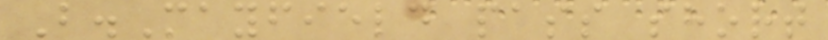B.Mayfield pass short
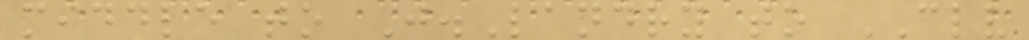middle to J.Landry to CLV
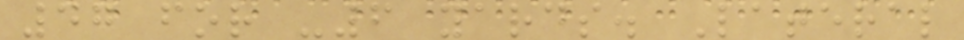47 for -6 yards. Lateral
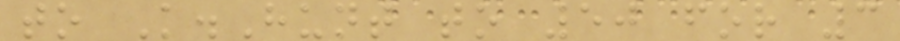to K.Hunt to 50 for 3
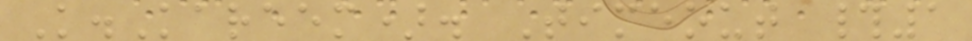K.Kareem). Timeout #1
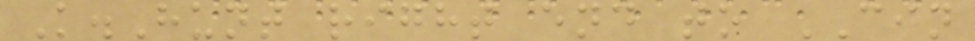K.Hunt right end to CIN
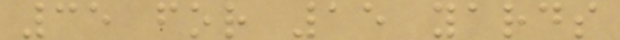35 for 15 yards
